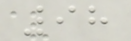98
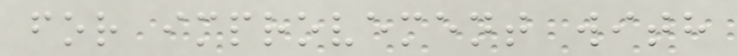for improvement with
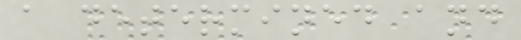a determined and
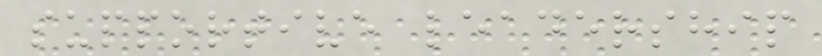supportive leadership
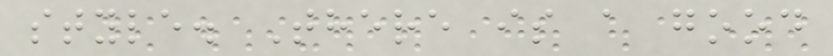style. There is a good
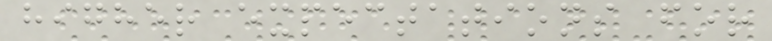higher expectations for
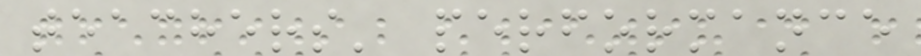teachers' performance
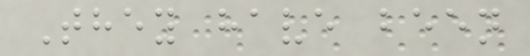They have been
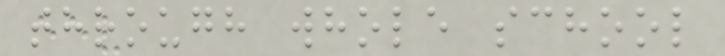through whole school
